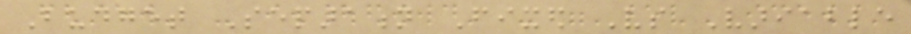Budget Separation Fixed Vs Variable
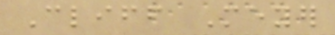Cliff Meyer
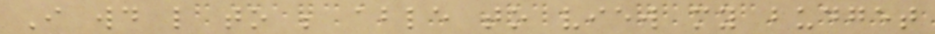I would like to be able to view my budget
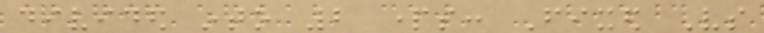divided into 2 parts: Fixed Vs
